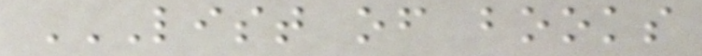LIST OF BOOKS
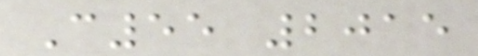C55 2015
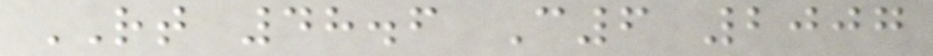RT 48.6 C6 2007
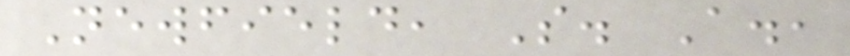Newfield, S. A.,
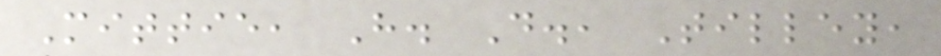Mittie, H. D., Tilley,
